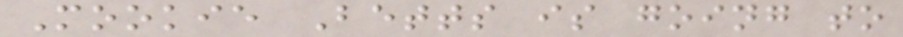Mookie Betts is going to
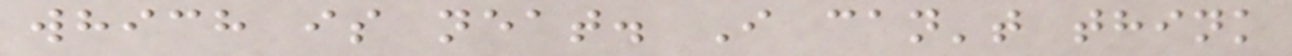which is neat. I can't think
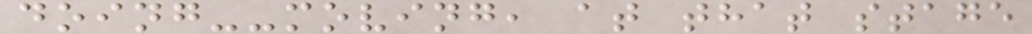doing--moving, at that stage
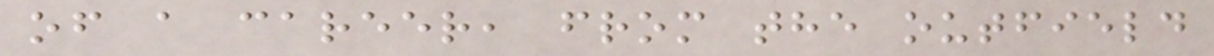of a career, from the outfield
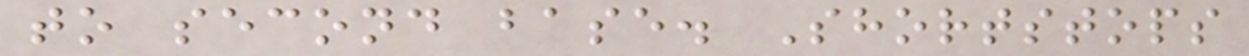to second base. Shortstops
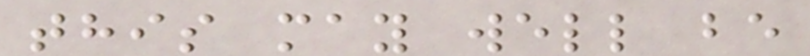this may well be
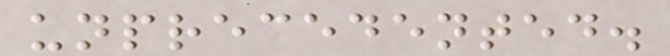unprecedented.
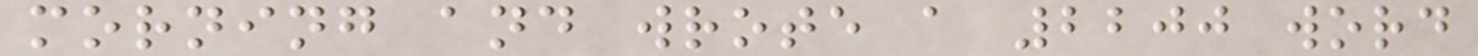morning and wrote a 2200 word
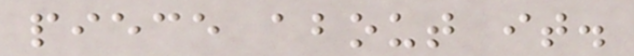piece about it.
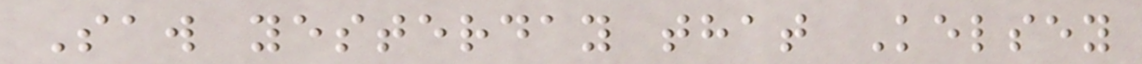Saw yesterday that Kelsey
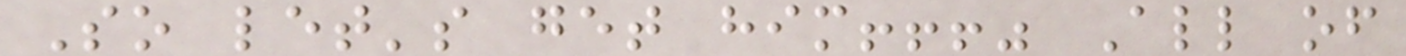So let's get him!!!" All of
